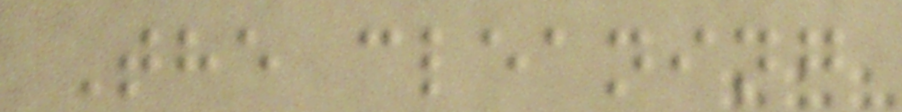The cleaning
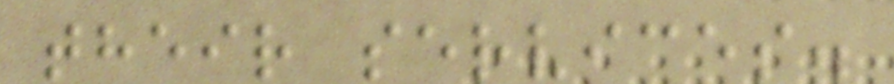their services.
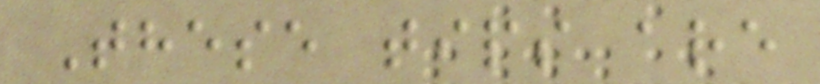These tips are
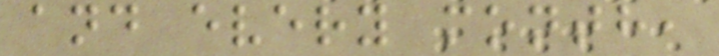and every month,
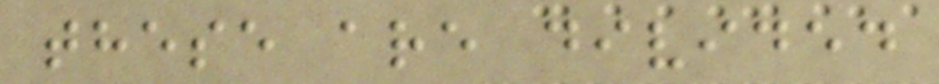these are divided
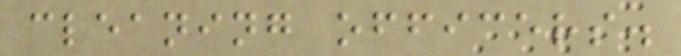cleaning officers.
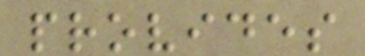provides
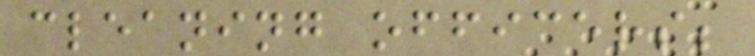cleaning officers;
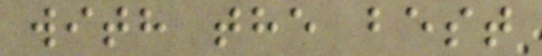with the best
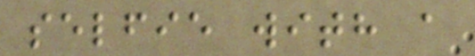selfie with a
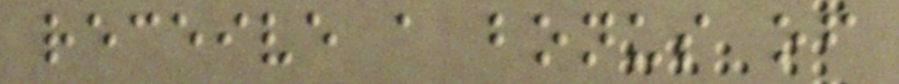receive a bonus of
